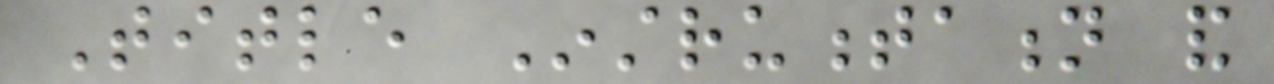Title Instrumentation and
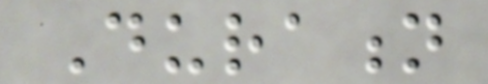Duration
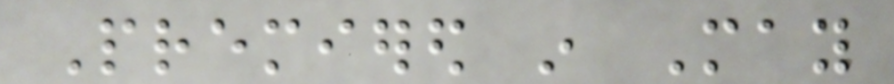Premiered in May
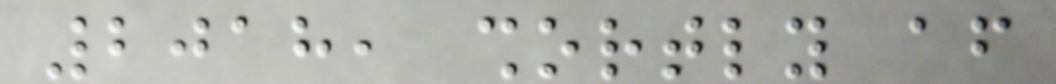2018, shortly after
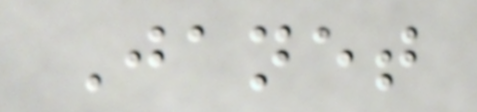Janet
